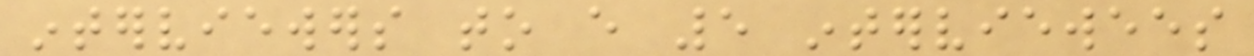interviewers to every 5 interviewees
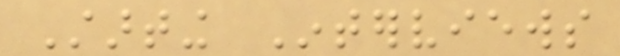Starting Interviews
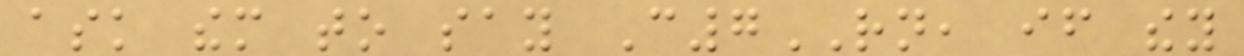ask them to say C7RN, if they
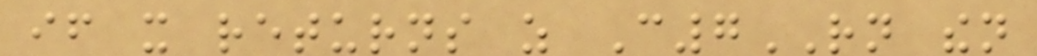if it returns as C7RN then
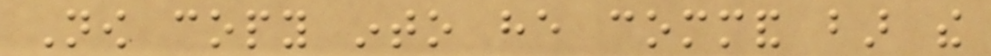Now copy into he command bar the
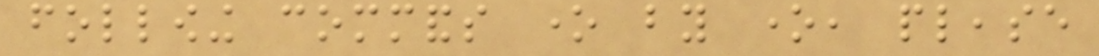following commands one by one, please
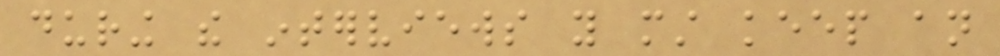during the interviews you must keep an
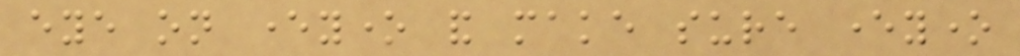eye on everyone and make sure everyone
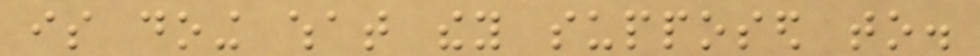is doing what they supposed to.
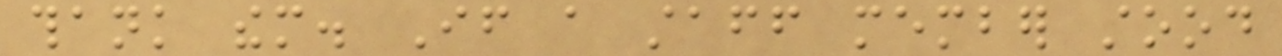thank them. If a staff member stood
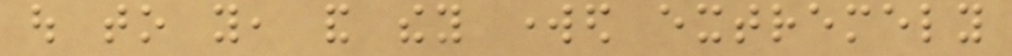out to you, and they worked extremely
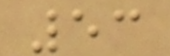53
